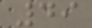49
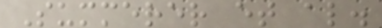Summerer et al.
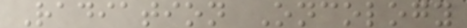Radiation Oncology
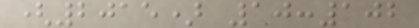(2015) 10:102
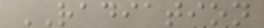RADIATION
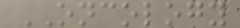ONCOLOGY
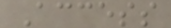Access
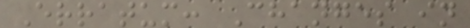Erratum: Changes in
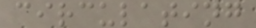circulating
